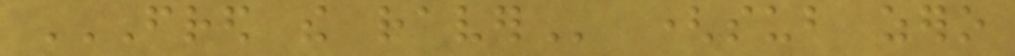FRED THE RAVER (sub zero
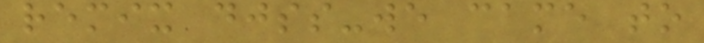remix djss-we came to
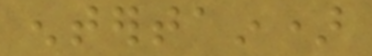entertain)
